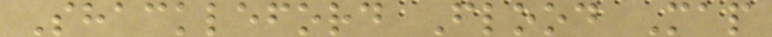Shackleford Flood Map
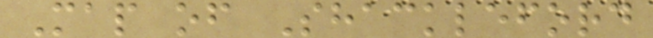Map of Shackleford
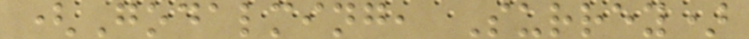(Godalming, Surrey)
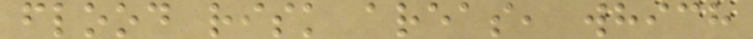flood risk areas, which
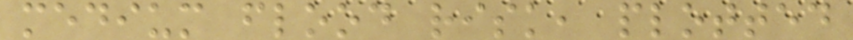medium flood risk, plotted
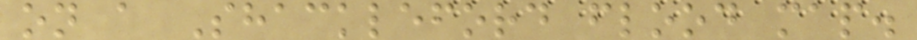on a Shackleford flood map.
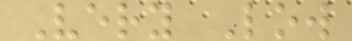Very Low
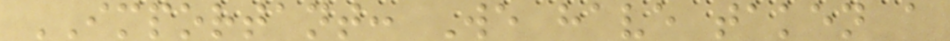IMPORTANT: We have taken a
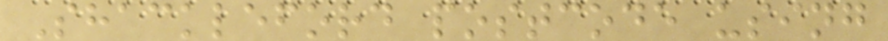Shackleford postcode using
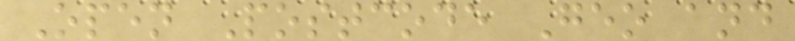Open Postcode Geo and
